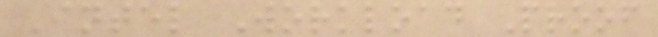Intel Workload Proof
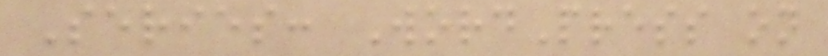Series: WordPress on
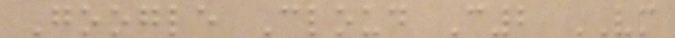Google Cloud C2 VM
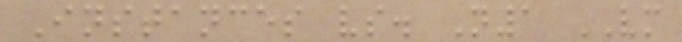Instances vs. N1 VM
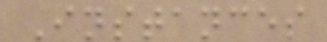Instances
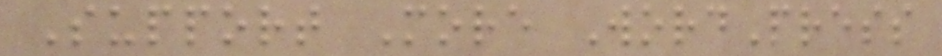Support More WordPress
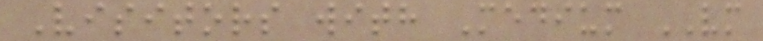Visitors with Medium VM
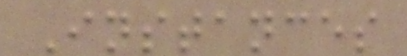Instances
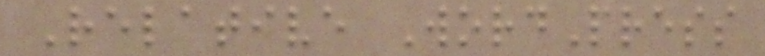Relative WordPress
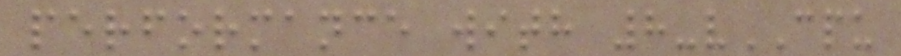performance with 8-vCPU
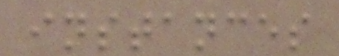instances
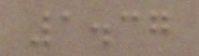1.37
